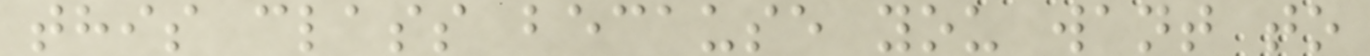this class because you want to
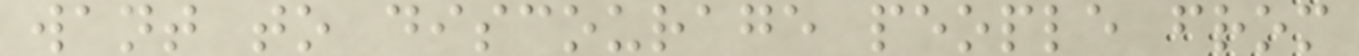want to discourage people from
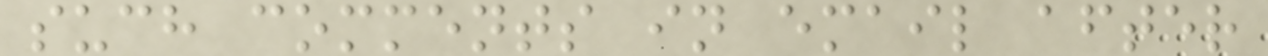such comments in email after
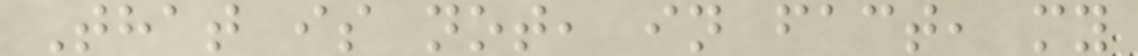That is not, in fact, my
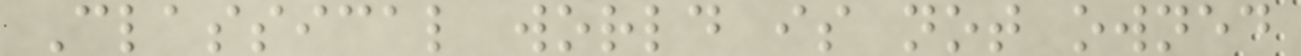Classical world is not owned
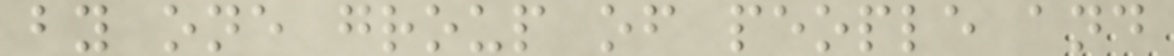by one group of people and
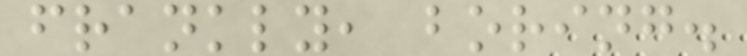frankly, boring.
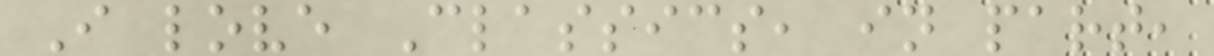I love Classics, in part,
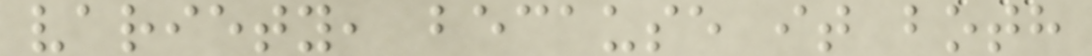variety, because it both
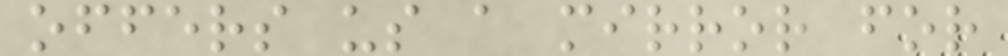offers us a mirror for
